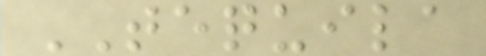TEQUILA
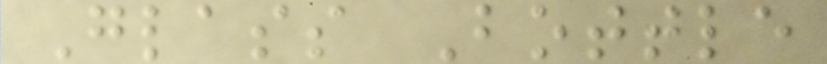Glass Bottle
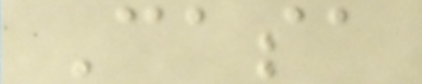Casa
